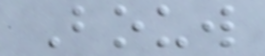Bouw
